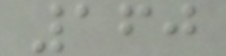160
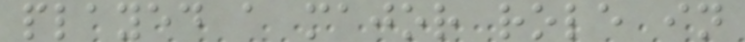played a major role in
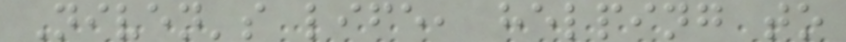Niven's life, helping to
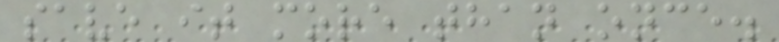save it more than once.
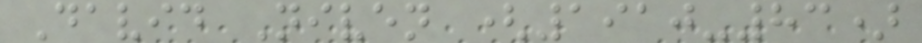David Niven (1910-83)
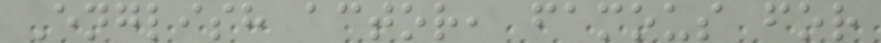English actor, famous for
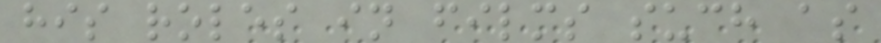his roles in films such as
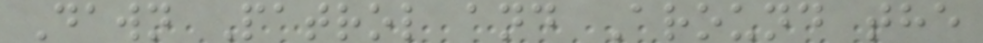Dawn Patrol and Around the
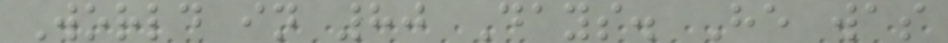World in 80 Days. He was
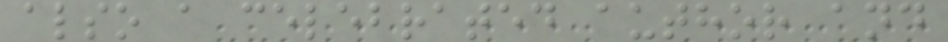also a celebrated author and
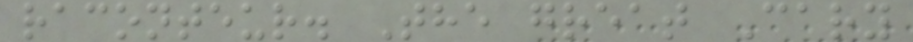raconteur. The great Cary
